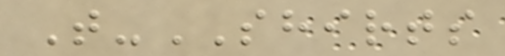T-SHIRTS
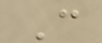C
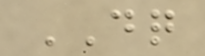DQ
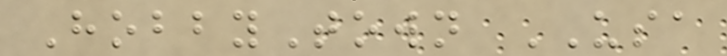HobbyTown USA
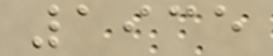1935
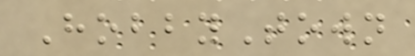HobbyTown
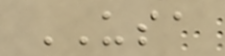USA
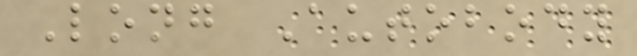Long Autobody
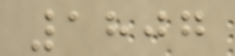1807
